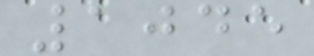1045
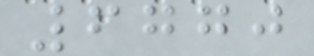6770
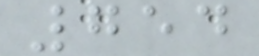754
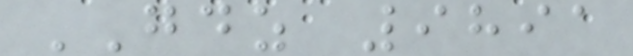GDZ 9891
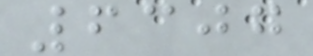6307
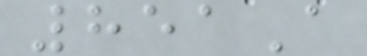851A
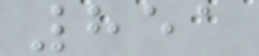851
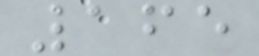165
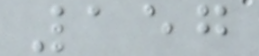157
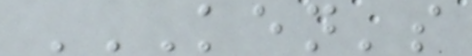KEN'S
